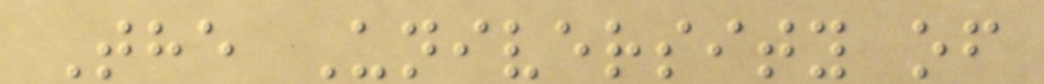The University of
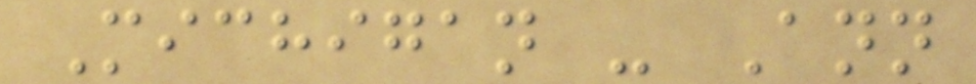Michigan - Ann
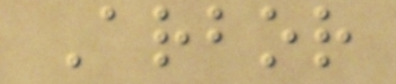Arbor
